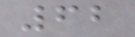62
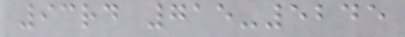93rd 715-5245
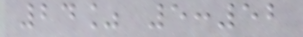24% 5:52
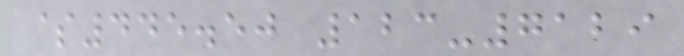$445.50 123-7129
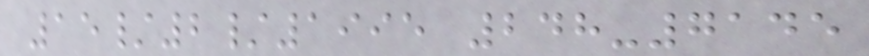15/2/1995 248-7145
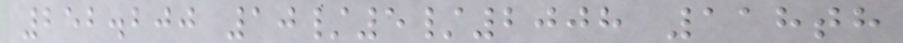252.200 10/5/2008 118th
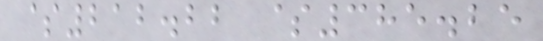$212.22 $385.25
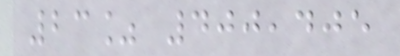23% 400,405
